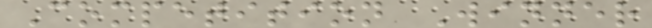Competition Winner
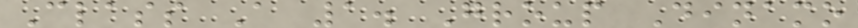Class A 1. Group Dinamo
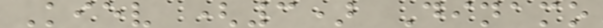Kiev (3) Dinamo
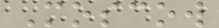Moscow
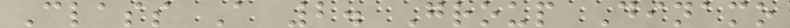Class A 2. Group Dinamo
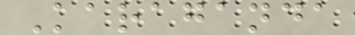Karaganda
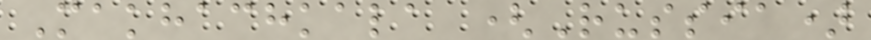Makhachkala (Russia)
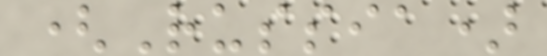(Russia)
